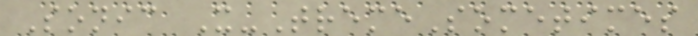Sonic X-TremeSometimes
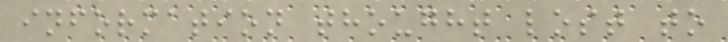information thought lost to
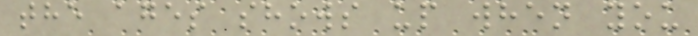the ages shows up when you
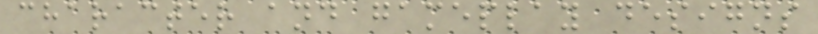character and gameplay designs
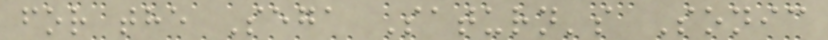for the Sega Saturn's Sonic
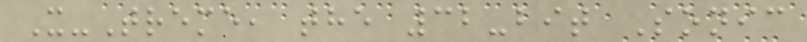X-Treme, the 32-bit Sonic
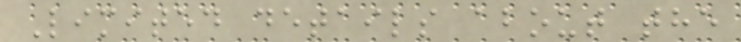Limited details about the
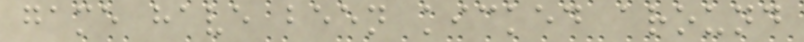game have been kicked around
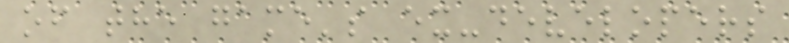of the game's ex-developers
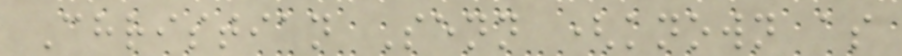Christian Senn (known as
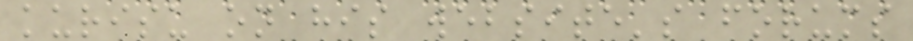kurisu on his website's forums
